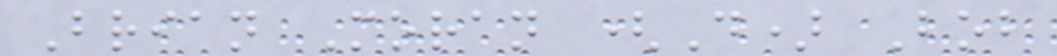Brian Moran (D) Bob
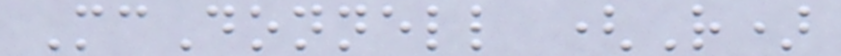McDonnell (R)
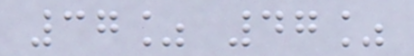37% 47%
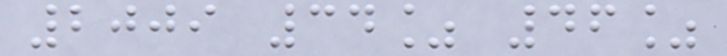2009 34% 46%
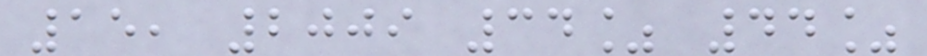15, 2009 34% 44%
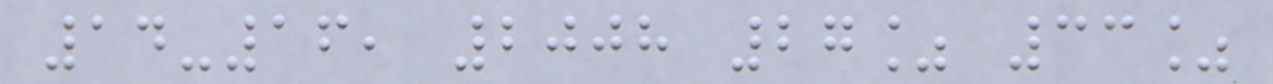14-16, 2008 27% 33%
